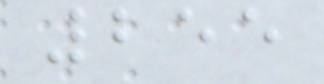255
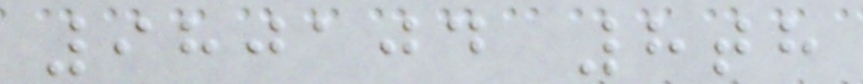980104 8th
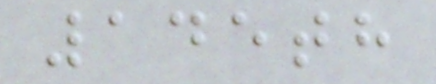145th
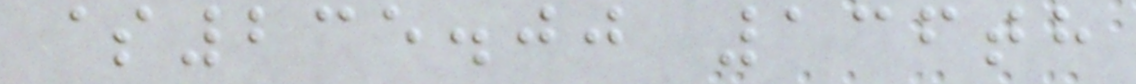$235.00 136th
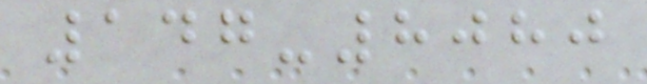147-8080
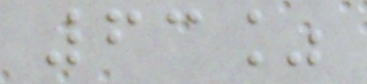63%
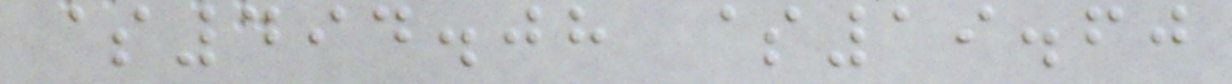$494.08 $19.60
